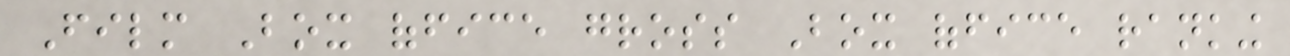Film Box office gross Box office ranking
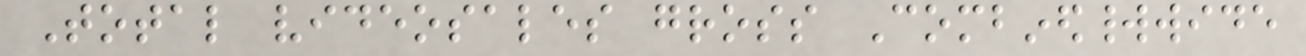Total videosales gross Combinedworldwide
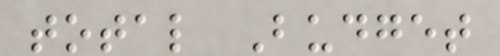total Budget
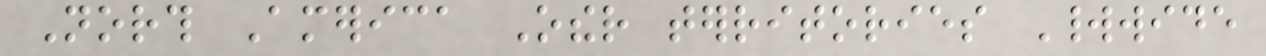North America Other territories Worldwide
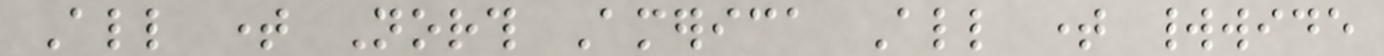All time North America All time worldwide
